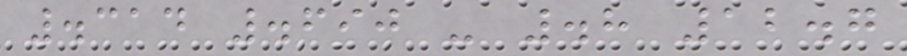.314 .690 - .8 12.7
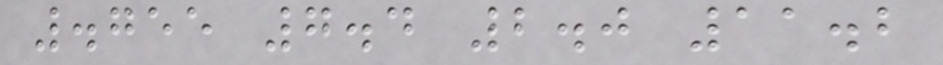.755 7.4 2.0 11.2
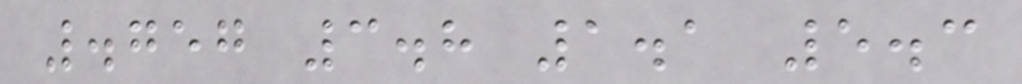.757 3.8 1.1 5.3
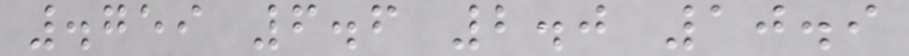.759 6.6 2.0 10.9
